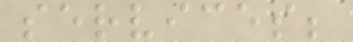services;
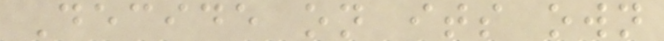Decide on its own
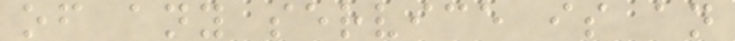of any service is an
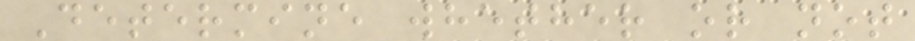Determine whether or not
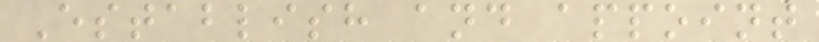Establish and appoint
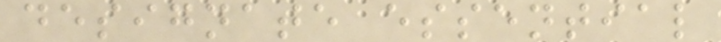designate essential
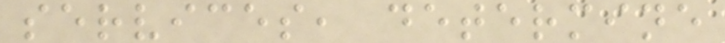services, determine
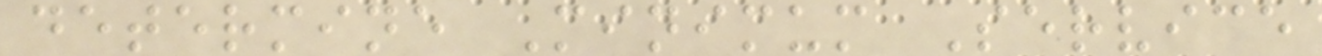determine Minimum Service
